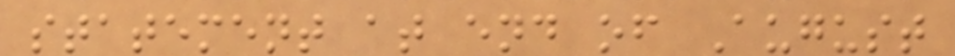statement at end of August
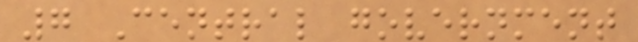7 Central government
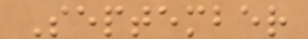September
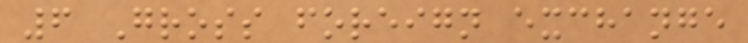6 Gross foreign exchange
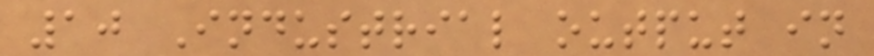10 Industrial output in
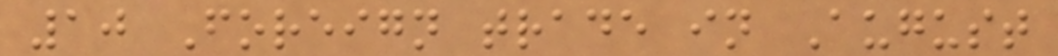10 Foreign trade in August
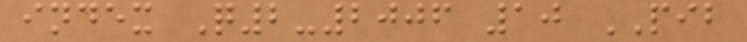index Q2-2006 10 PIB
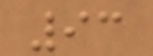93
